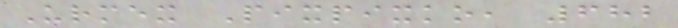Urmex Pixpixko, 682
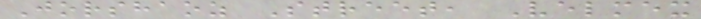Jorshaoz Street, Velmex
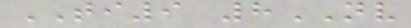TI9 8NV
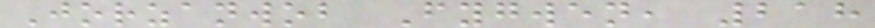Jorzanwob Fygwen, 218
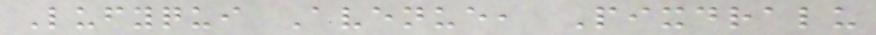Lufyqui Avenue, Pixdralu
